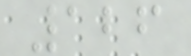126
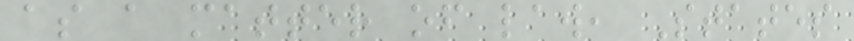as a matter of law, States
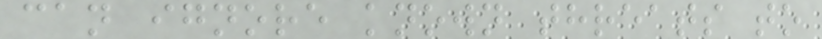can ignore known threats to
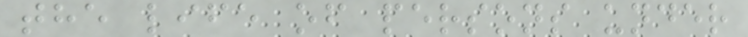the life of persons under
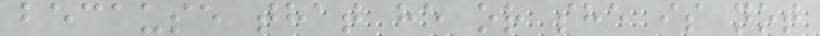because that he or she is not
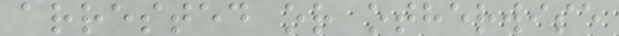arrested or otherwise
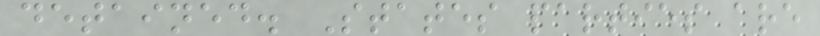detained. States parties are
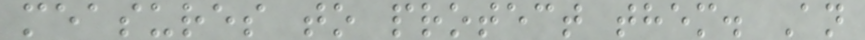measures to protect them. An
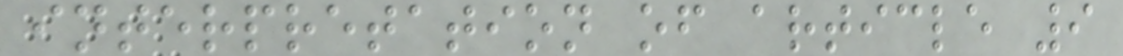interpretation of article 9
